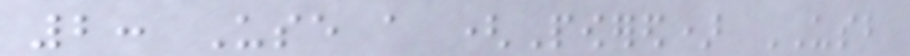2: Use a (Powered) USB
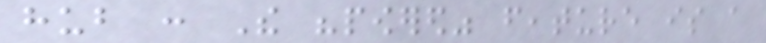hub : The "powered" feature is a
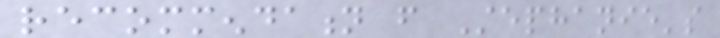recommendation from Stephanie's
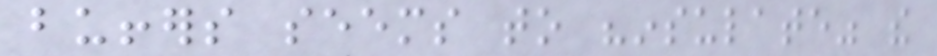buffers seems to "insulate" the
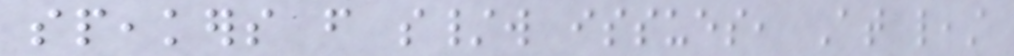speakers from s/w issues, At least
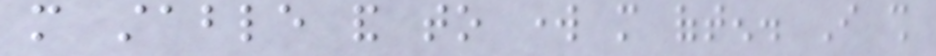more stable and to work more often. I shall
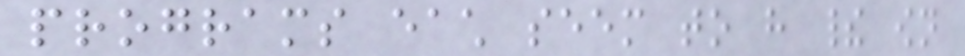programs each seem to have their own
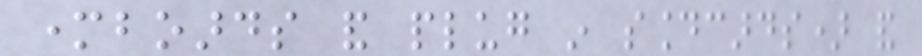motherboards and plug in soundcards) and
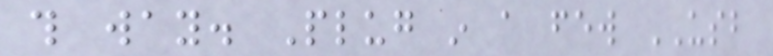this way. Plug in a few USB
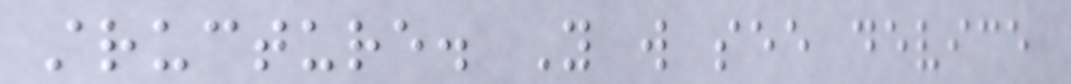structure. You will see device
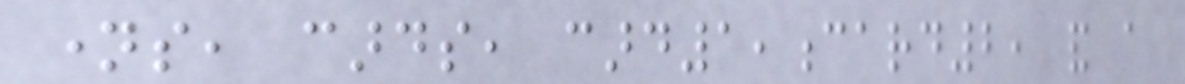names, cards, card1,card2, and a
